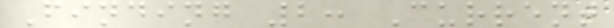Finding 2: Current
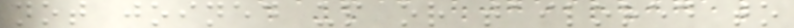not joined up or tailored to
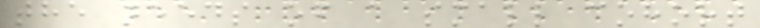the needs of a small cohort
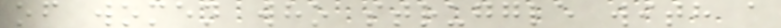of women who struggle with a
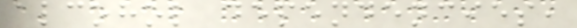alcohol dependencies,
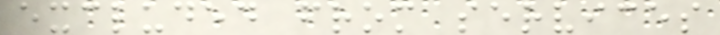excluded from services
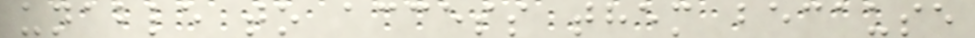unable to access them because
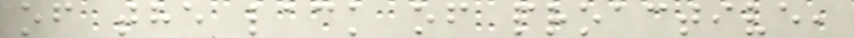of the lack of proactive,
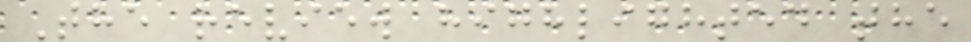The review highlighted the
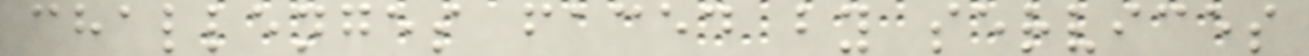challenges faced by services
